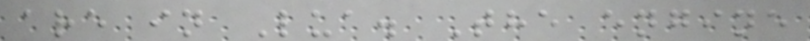are in Lua. The engine
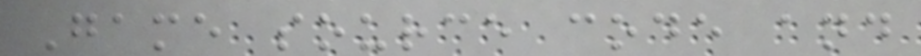Game source code and
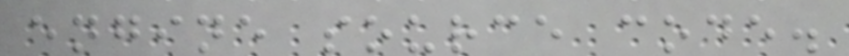engine source code.
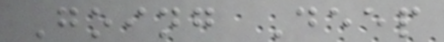Going Deep
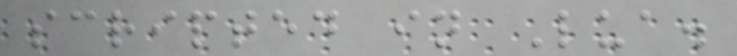scripted in Lua.
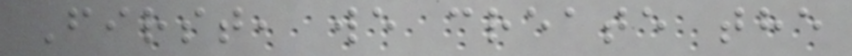First, we create the
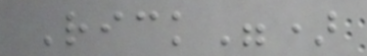Rick")
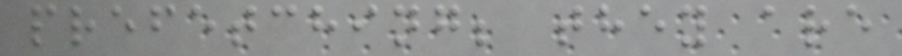prefetching; they are
